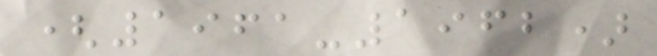(1961-1962)
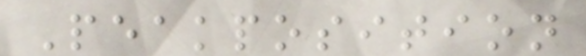Peakposition
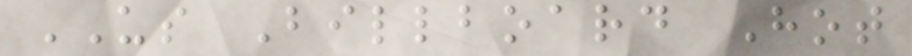US Billboard Hot
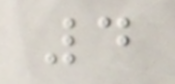4
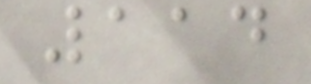114
